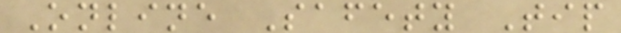Online Safety Tip
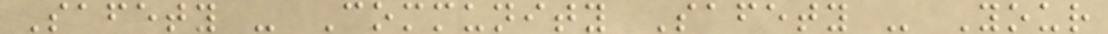Safety - Community Safety - Your
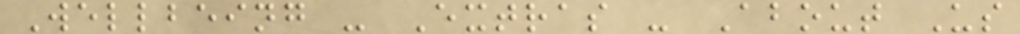Wellbeing - Extras - About Us
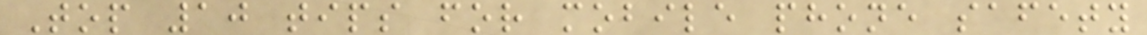Top 10 tips for mobile phone safety
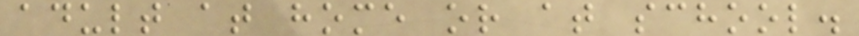adult at home or at school.
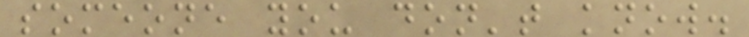someone you don't know.
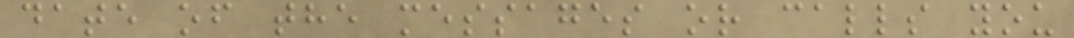date of the messages or calls you
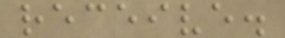receive.
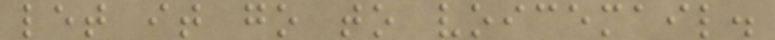let it go to voicemail.
